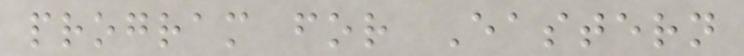program for Eastern
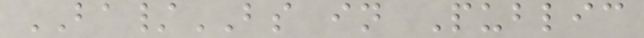BA/BS in Public
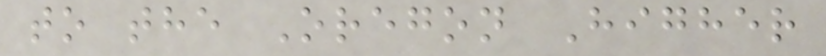to the Oregon Higher
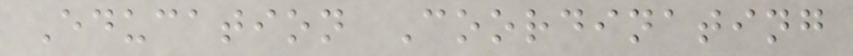Education Coordinating
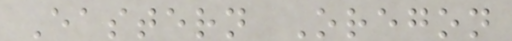Eastern Oregon
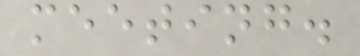meeting.
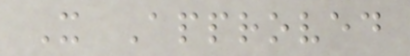X Approved
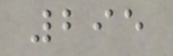295
